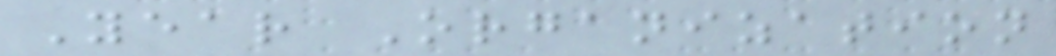Year Organization
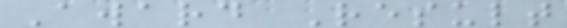Award Result
